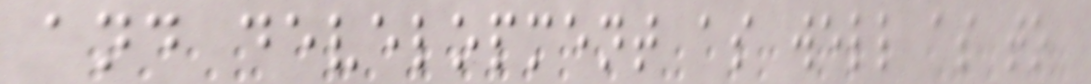and development as well as to
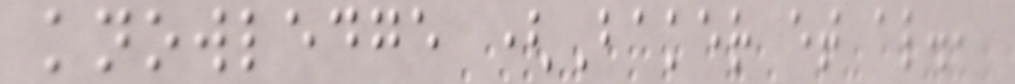knowledge (Baker et al.,
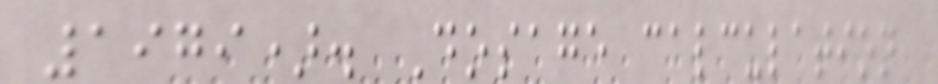1979). Dosage calculation
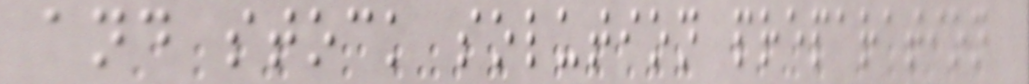and stock solution preparation
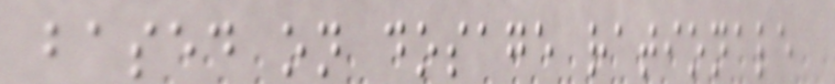based on dosage rationale
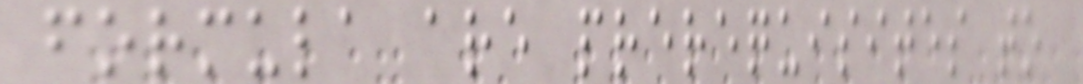formula are prerequisites to
